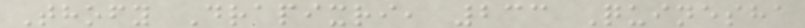Thofy Drapixri, 233 Quinesha
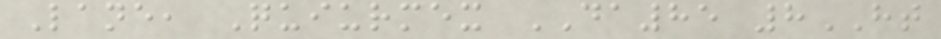Lane, Quiurmex DA85 8HT
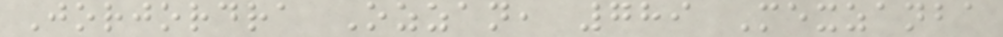Jorjordra Ozzan, 789 Mexzanba
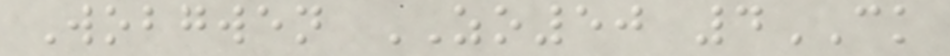Wobgwen ZO50 4CK
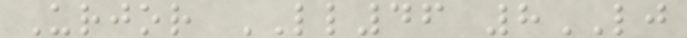Urjor LL46 8LJ
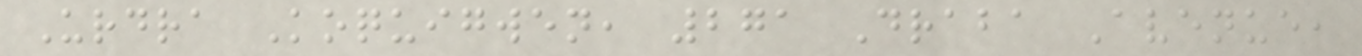Urdra Koquigwen, 271 Draba Avenue,
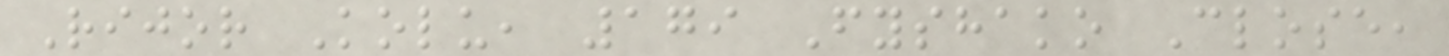Rijor Kolu, 179 Fyshako Close,
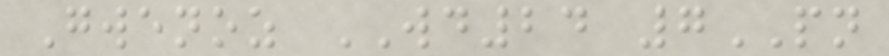Gwenoz WD24 7PN
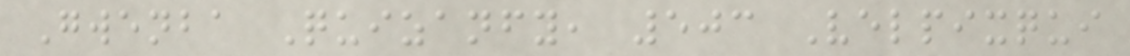Gwenba Quizanfy, 503 Velpixqui
